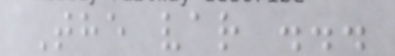The var ...
